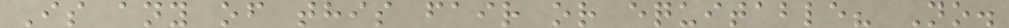Is any of this fair or equitable? No.
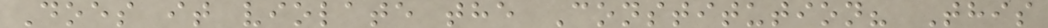Does it violate the Constitution? This
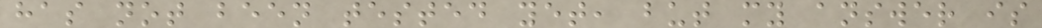has not been tested yet, but my answer is
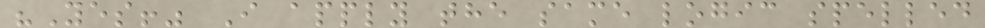"Yes!" I apply the same logic spelled
